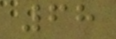68
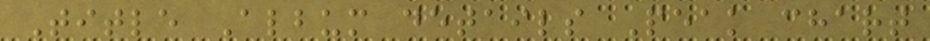Title Album details Peak chart
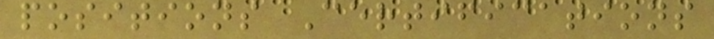positions Certifications
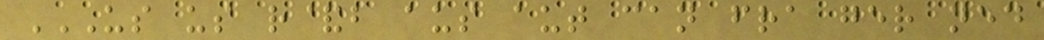US US R&B AUS AUT CAN FRA GER NED
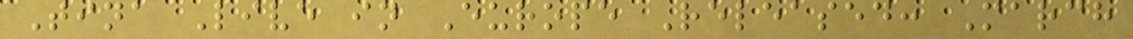Tina Live in Europe Released: March
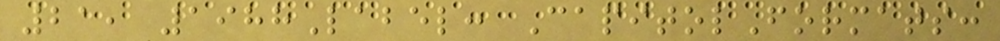21, 1988Label: CapitolFormats:
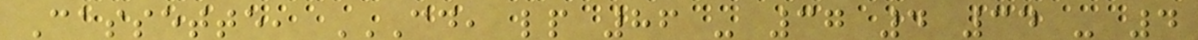Cassette, CD, LP 86 - 37 4 34 - 4
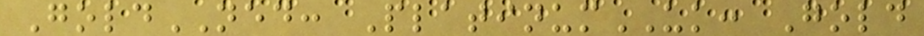GoldNED: PlatinumUK: Gold
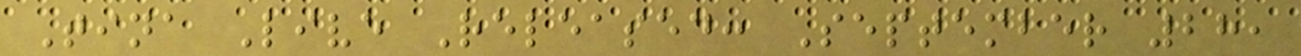Tina Live Released: September 28,
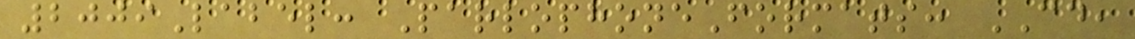2009Label: ParlophoneFormats: CD,
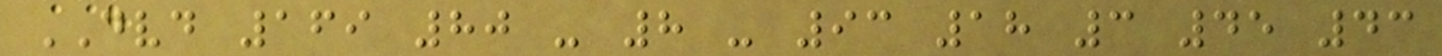DVD 169 80 - 8 - 93 18 3 45 43
